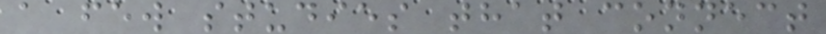a few studies that connect
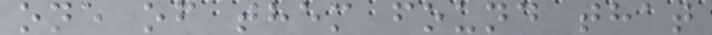one of them found that
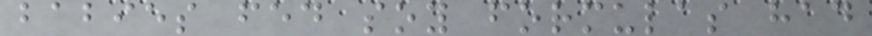babies fed soy formulas had
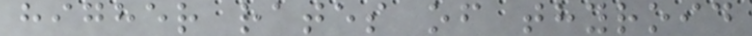higher rates of thyroid
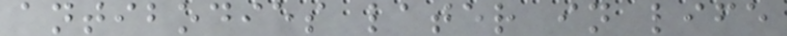antibodies later in life
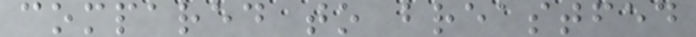compared to breastfed
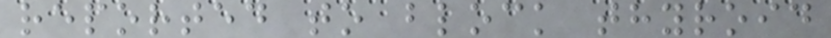reported to block thyroid
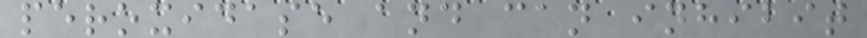peroxidase and can inhibit
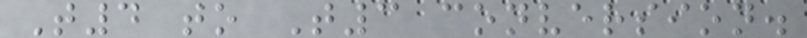T4 to T3 conversion.
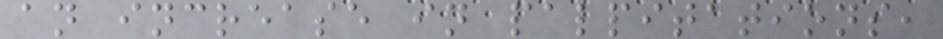an increase in palpitations,
